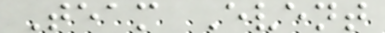Team Event
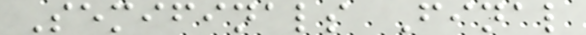Semifinals Final
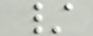/
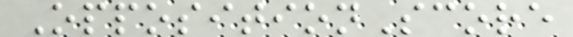OppositionScore
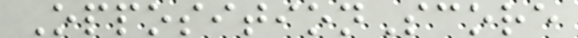OppositionScore
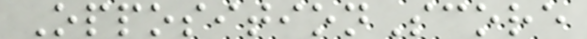OppositionScore
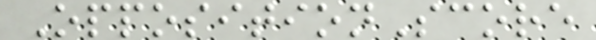OppositionScore
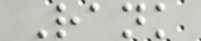Rank
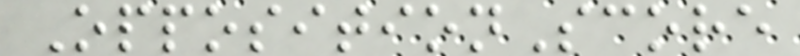OppositionScore
